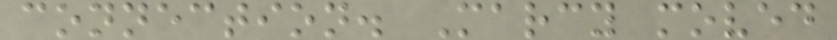connection. Marcy moved
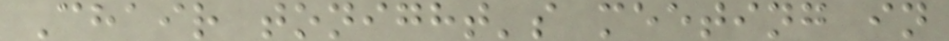Chair tonight's meeting in
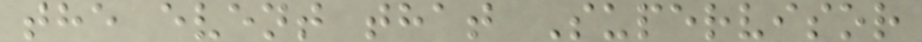the event that Supervisor
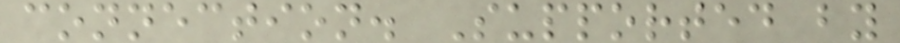connection. Supported by
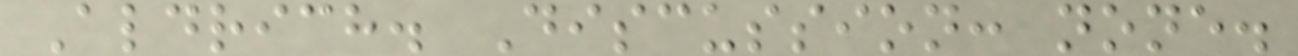Aldrich. Discussion: none.
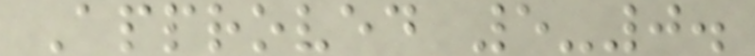Approved 5-0.
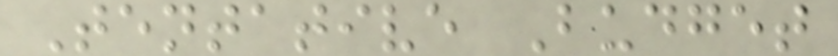Tentative Budget
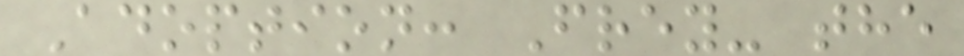Adoption: Frey- the
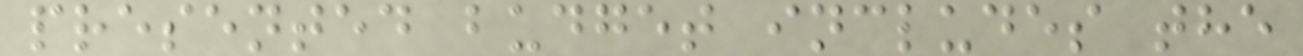presented budget includes the
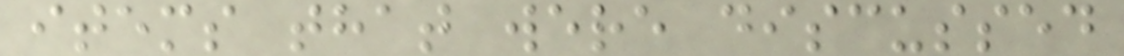items that were discussed
